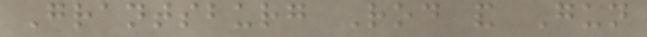Grantsburg Rod and Gun
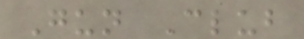Gun Club
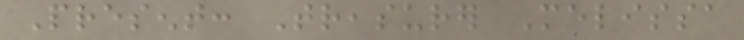Present: Treasurer Melissa
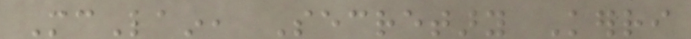McLain, Secretary Kerri
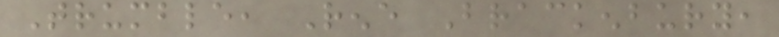Trumble, Rene Brackenbury,
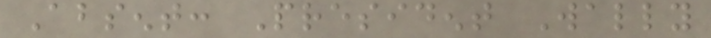Absent: President Wally
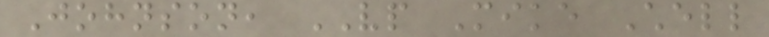Johnson, VP Mike Chell
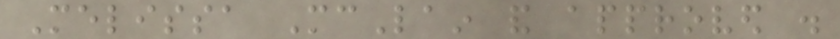Melissa McLain and approved .
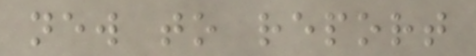new to report
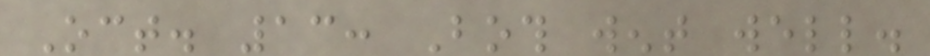Oct. 13: Both went well.
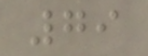79
